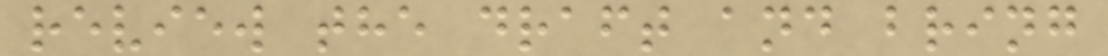review the draft and bring
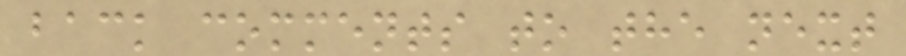back comments to the next
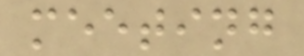meeting
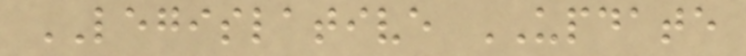LEGISLATIVE UPDATE
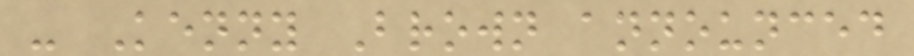- Kenny Brown announced
